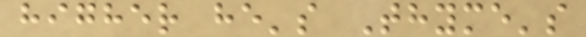higher he's Thyme's
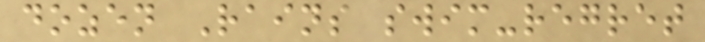dozen Rains swim-regret
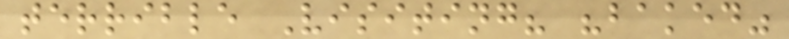terrible Visiting? "baked"
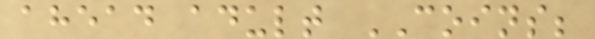ahead adult COINS;
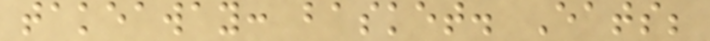takeaway: basket. Eats;
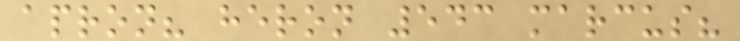apron? heron 543 marcus?
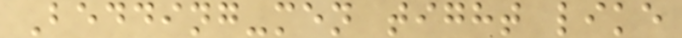Bedding-men tight like
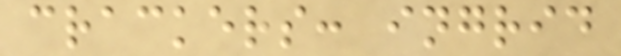crackers: ingrid
